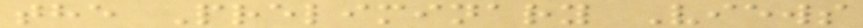the Preliminary Views
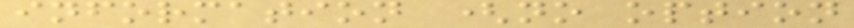information (no option
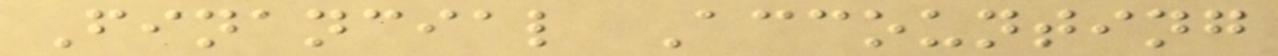Financial Accounting
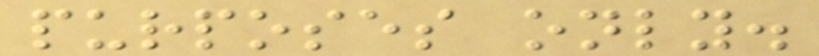purposes only.
